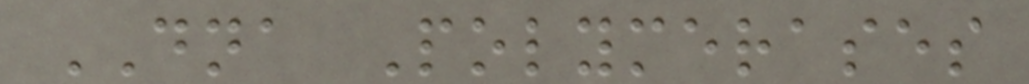DNA Polymerases
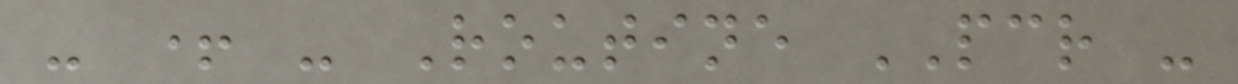- + - Routine PCR -
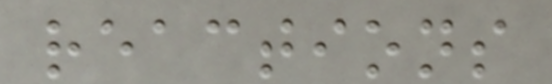reactions
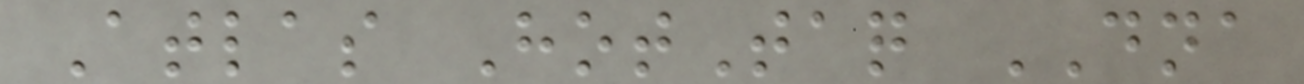Atlas HotTaq DNA
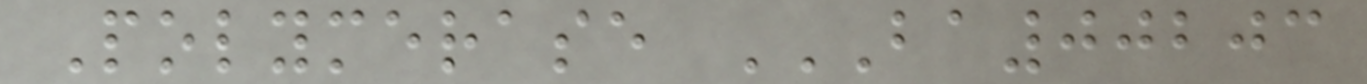Polymerase BA00203
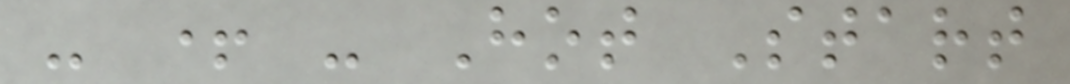- + - Hot Start
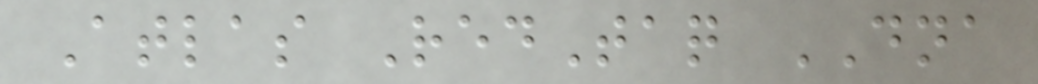Atlas RedTaq DNA
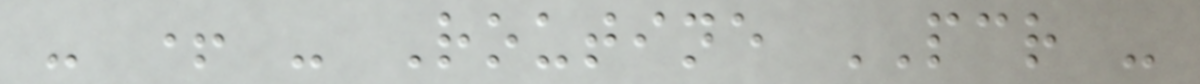- + - Routine PCR -
